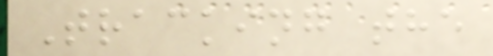Tracking the
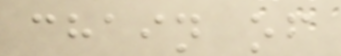chain of
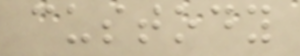custody
